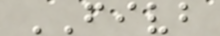FIVB
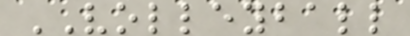VOLLEYBALL
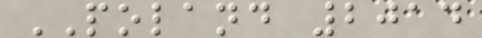POLAND 2014
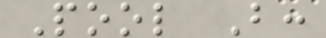Pool B:
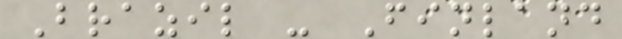Brazil - Finland
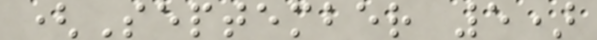(September 5)
